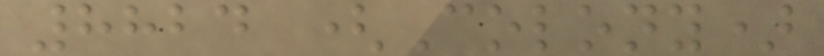8824 (Colony)
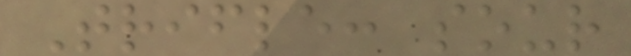Trifle: sour
